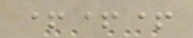+++
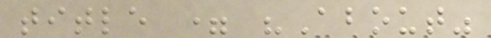title = "About"
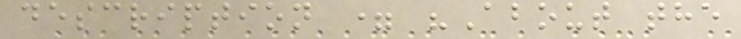description = "About the
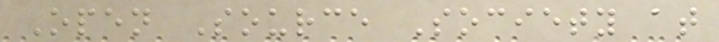Open Source Society at
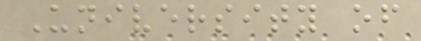University of
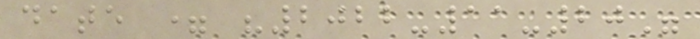date = "2022-11-20"
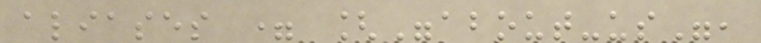aliases = ["about-us",
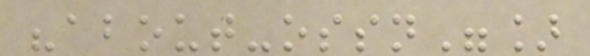"about-ossn"]
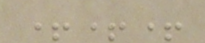+++
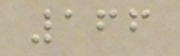166
